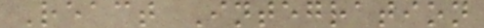React Integration
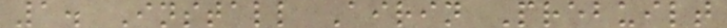1. Install Airin Prebuilt
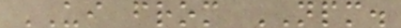UI from NPM.
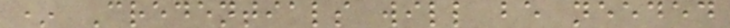* Credentials will be needed
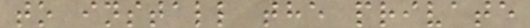to install the private
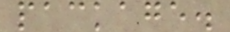package.
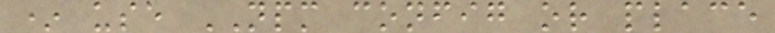* use NPM config or place
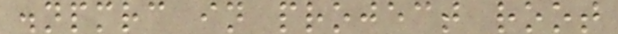.npmrc in project root
